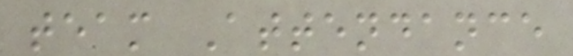team Attendance
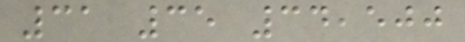31 35 34,500
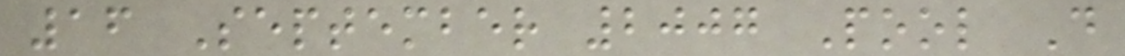16 September 2007 Pool D
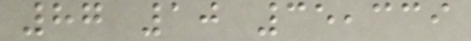87 10 35,339
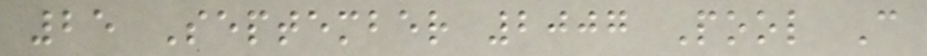25 September 2007 Pool C
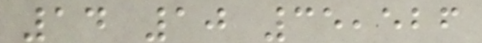14 10 35,526
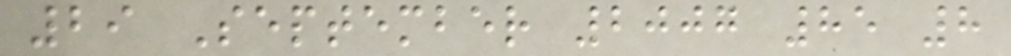29 September 2007 85 8
